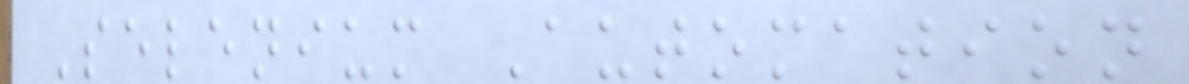Selenium Automation
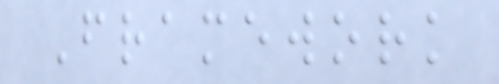Framework
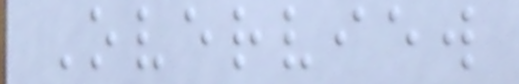Overview
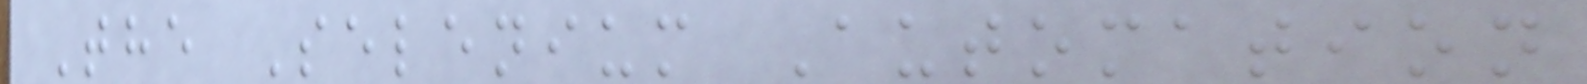The Selenium Automation
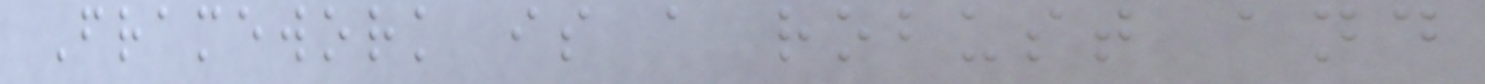Framework is a robust and
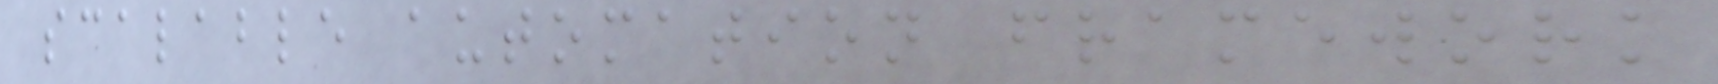scalable automation framework
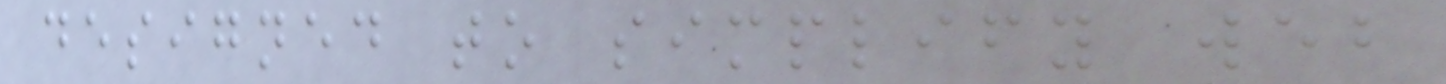designed to simplify web
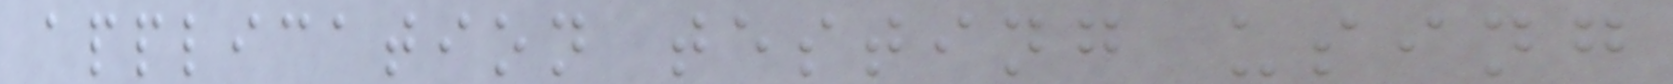application testing using
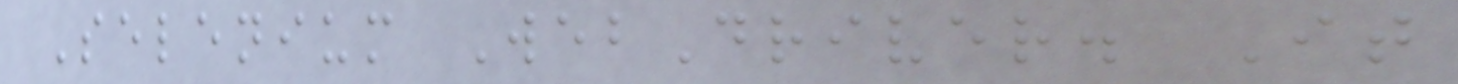Selenium WebDriver. It
